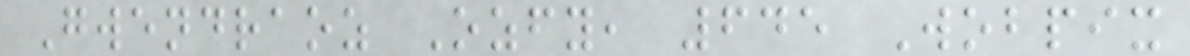Gwendraoz Ozfy, 645 Wobpix
